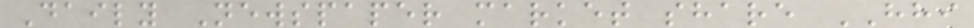Daily Newspaper market share HHI
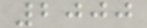2000
